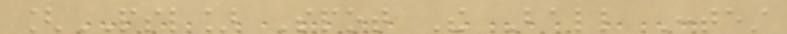[PSL] Spot The Ball Contest
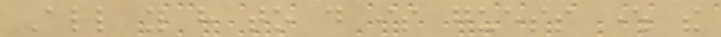All you have to do is guess where the
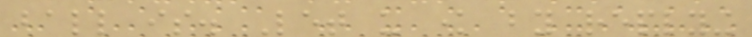ball is. Let us know by replying
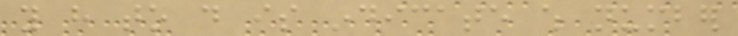you have to do is indicate which number
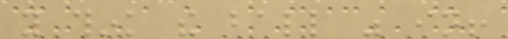you think the ball was in!
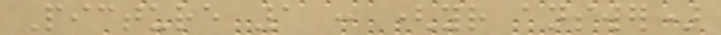Picture 1 : (your answer)
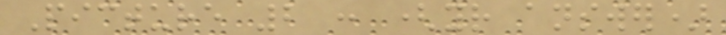Picture 2 : (your answer)
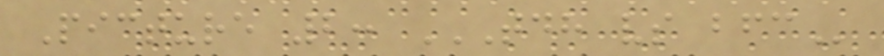Picture 2: TDH VS BFC
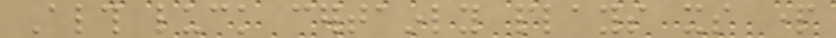Although luck certainly plays its part
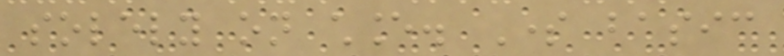solely on chance. Some basic
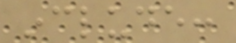include:
